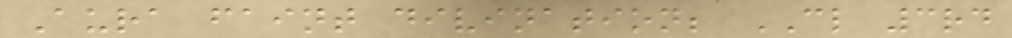Aura faint divination; CL 3rd
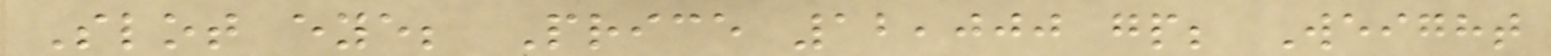Slot eye; Price 12,000 gp; Weight
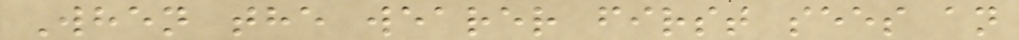When the wearer first sees an
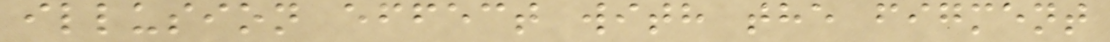illusion effect with the figment
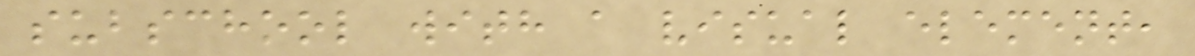subschool with a visual element,
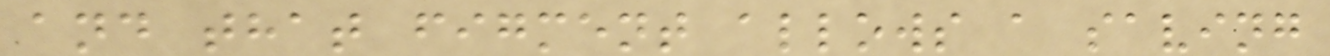and that figment allows a saving
